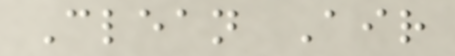Clean Air
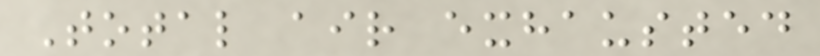Total air exhausted
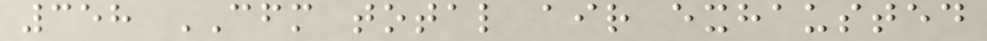358 CFM total air exhausted
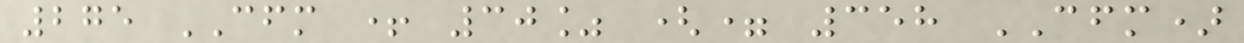275 CFM + 30% (= 358 CFM)
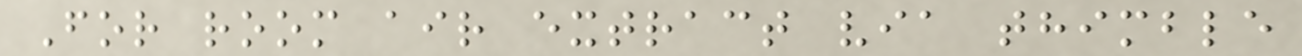For room air extract via thimble
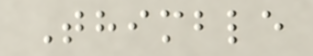Thimble
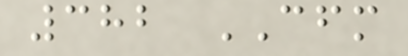382 CFM
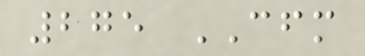275 CFM
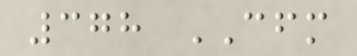378 CFM
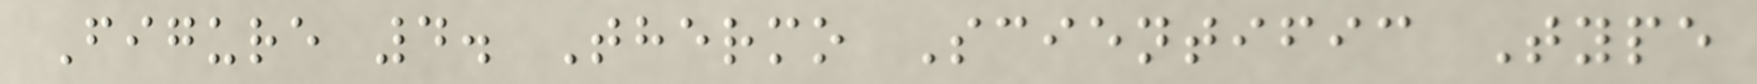Figure 4. Thermo Scientific Type
